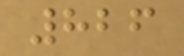826
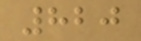820
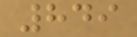849
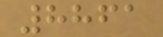8861
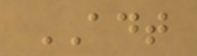ADT
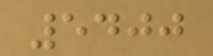5400
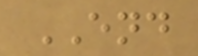END
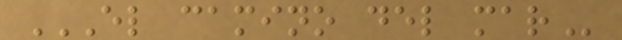EL CAMINO DEL MAR
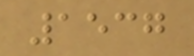1537
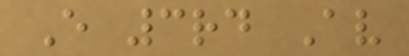E 3rd Av
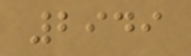2949
